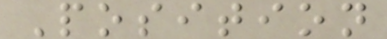Position
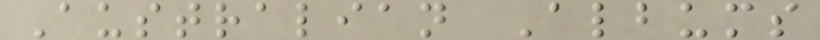Australian Albums
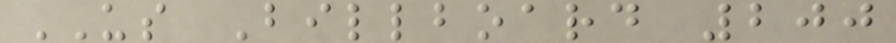US Billboard 200
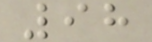98
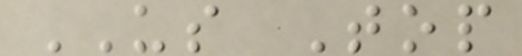US Top
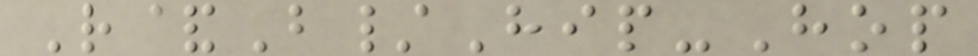R&B/Hip-Hop
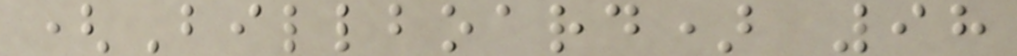(Billboard) 98
